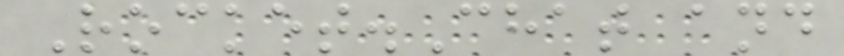Rocket.Chat and
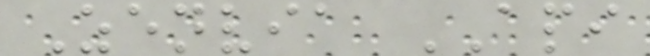Zenvia API
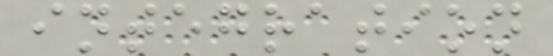integration
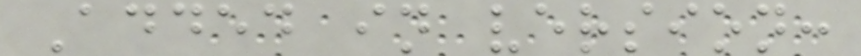Added in version:
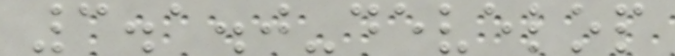3.1.0-develop
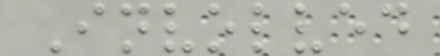Involved
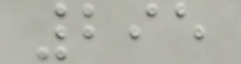295
